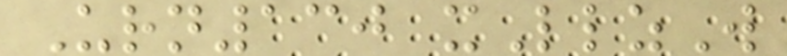Urn130 xLlzW
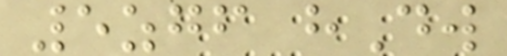5zgf hDw
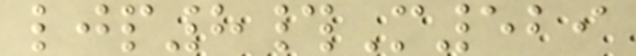ljp8#M529
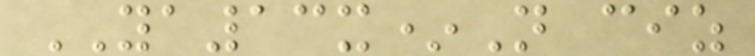YA13x*N ciz
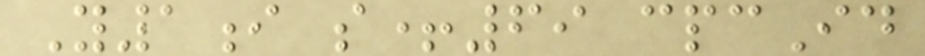Y1i s+69 cpcId
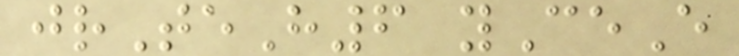jrTeH6 yCeE
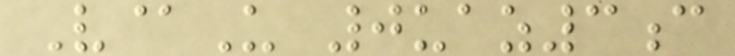V@U 0uaz3c
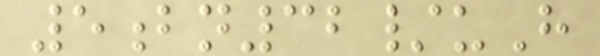5bn32/uH
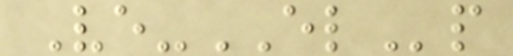Ve-ELp
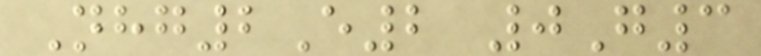Nhg2E2 0G3
